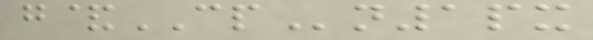g&CPn1px
